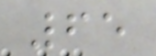65
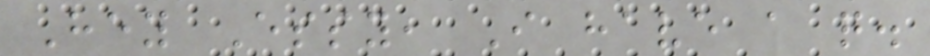Hey Essy, I have a q.
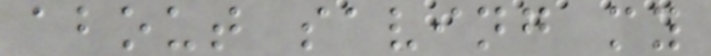about saving my
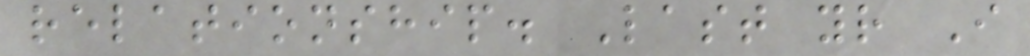relationship. Last yr I
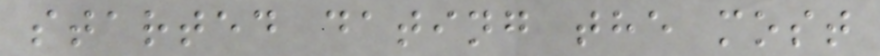started dating the most
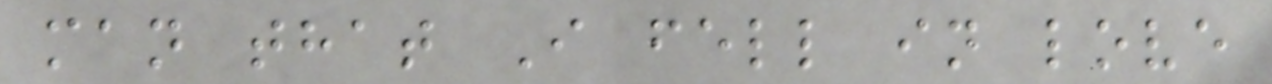man that I fell in love
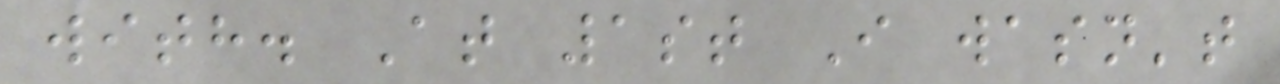with. At 1st I wasn't
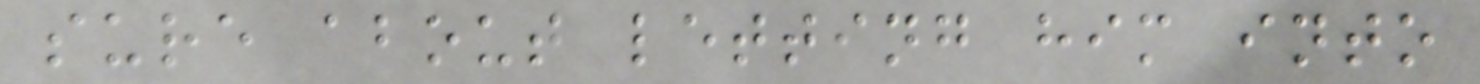sure about letting him into
